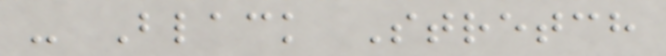- Black Stretch
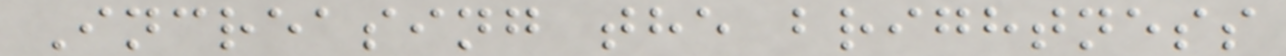Increasing the brightness
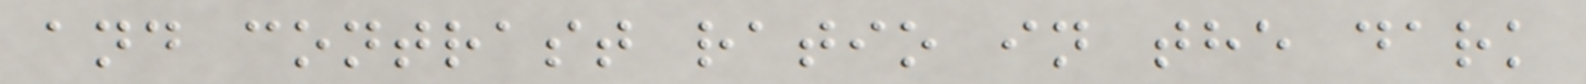and contrast ratio in the dark
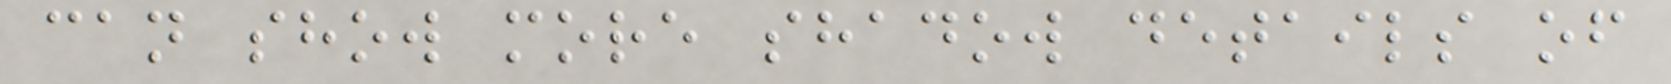can show more shadow details of
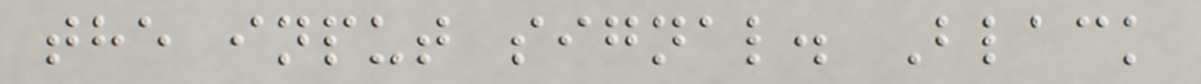the input signal. Black
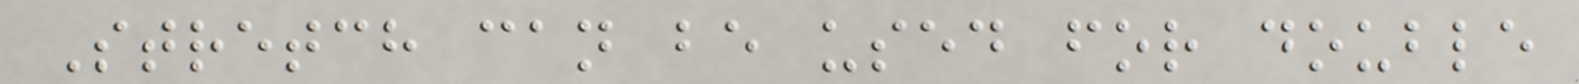Stretch can be used for double
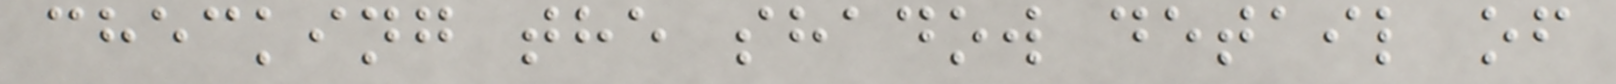checking the shadow detail of
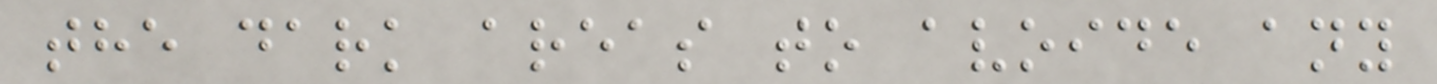the dark areas to avoide any
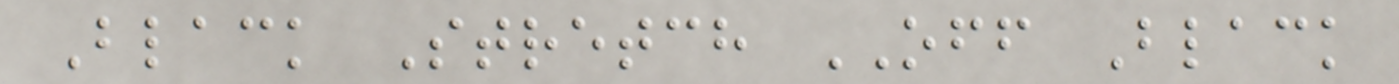Black Stretch OFF Black
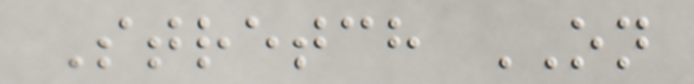Stretch ON
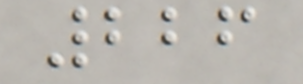226
